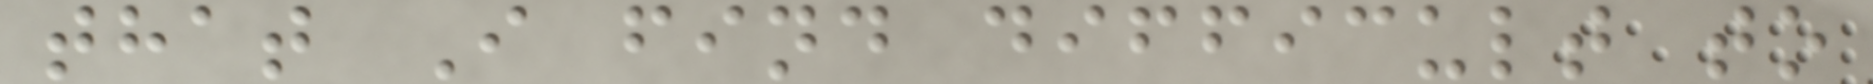that I find difficult to
